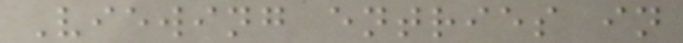Viewing entries in
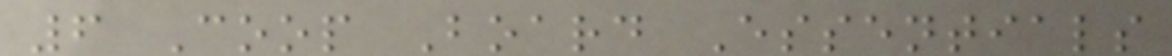6 Coop Board Essentials
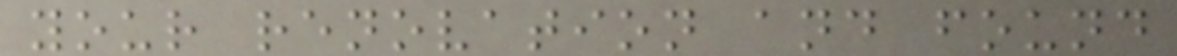your renovation and found
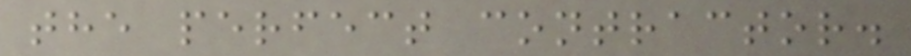the perfect contractor.
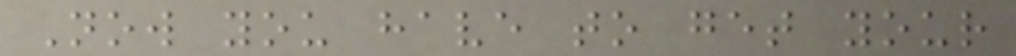Now you have to get your
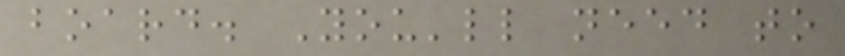board. You'll need to
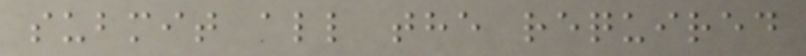submit all the required
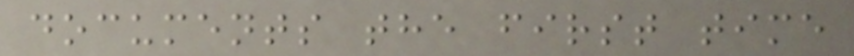documents the first time
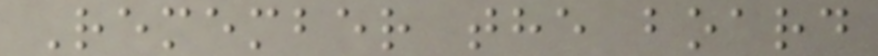Remember the board
